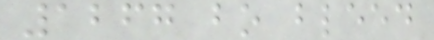1267 bo bleed
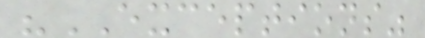"EXCEPTIONS"
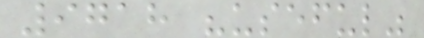9718 "useful"
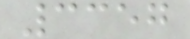3357
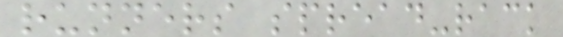runners spread-rack
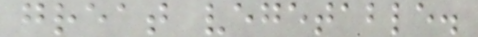great vegetable.
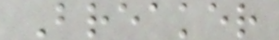Breaker
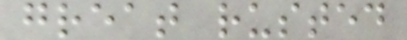great rusted
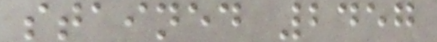stained 2457
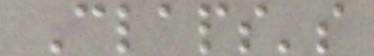Claps's
